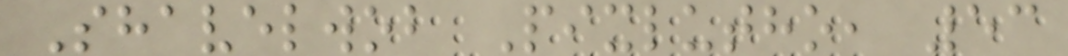Shavelwob Pixlutho, 53
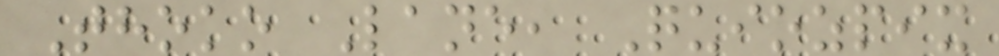Thoko Lane, Quiozpix
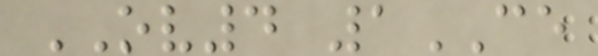OV4 1CE
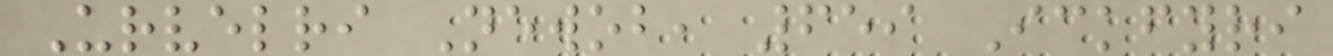Urvelri Newob, 659 Ickfyri
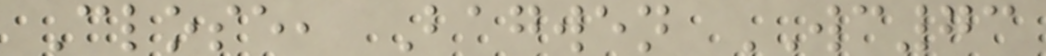Close, Bagwen WC73
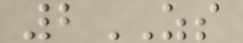2ZS
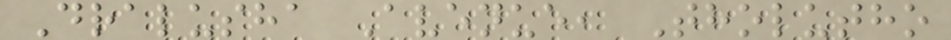Dralusha Avenue, Tholutho
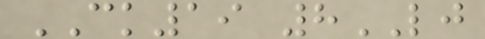CK19 8LJ
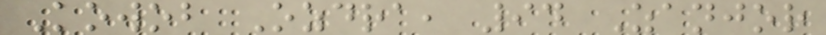Kowob Ozdra, 94 Zanjor
